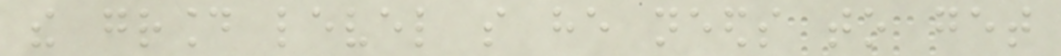the ground level so he needs to get
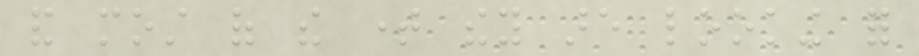and most of the time they are looking for
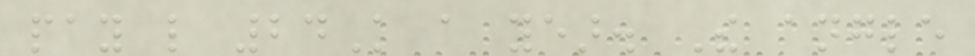pay like 24K a year. The angle
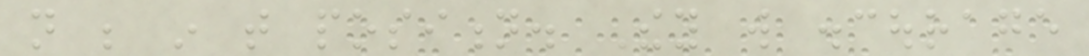not be in that position. They will discourage
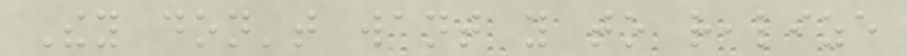They don't want you to realize
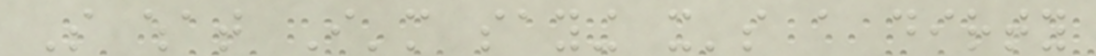So what I'm saying it's a dirty
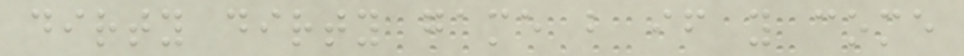dirty dirty game but if you come
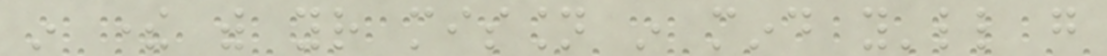in there with your mission in mind you'll go
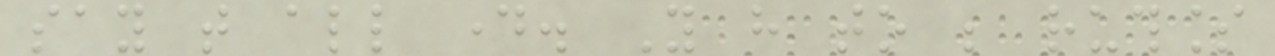say that all day. You have to be ruthless
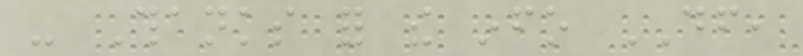- Thanks for the info DF,
